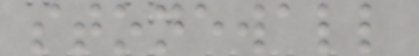stonewall
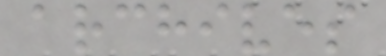archives
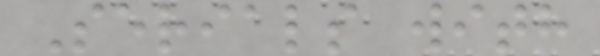Serials with
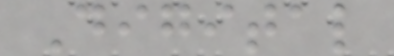Digital
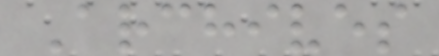Archives
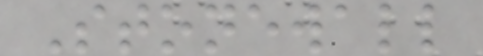Stonewall
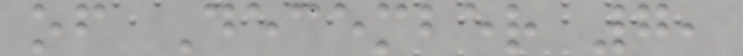of December 7,
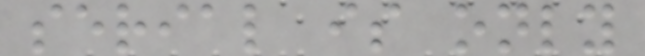serial is only
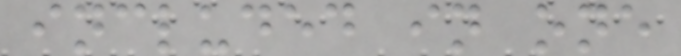included in one
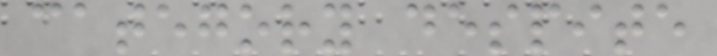category despite
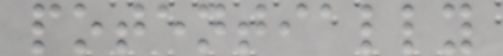potentially
